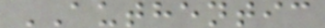AUTHENTIC
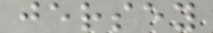jersey
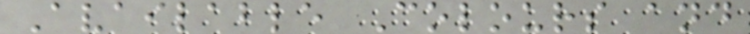Available Colours and
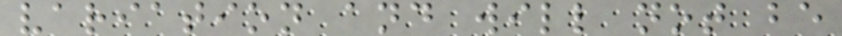variation and will not be
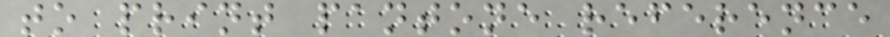to print pantone reference
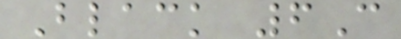Black 6C
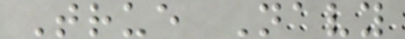True Navy
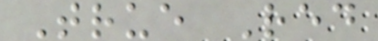True Red
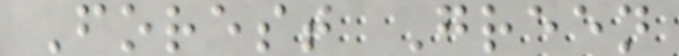Forest Green
